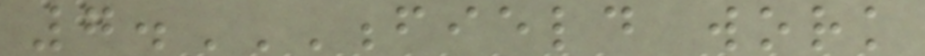7.FIELD WORK
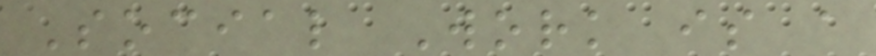Social Work is a
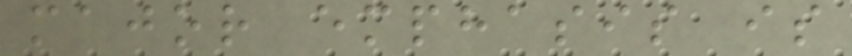major emphasis is
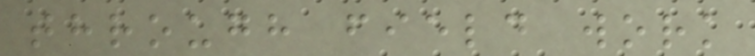through field work
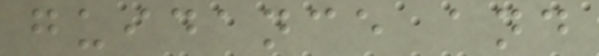guidance and
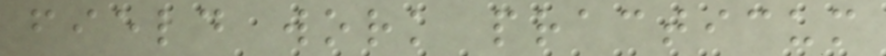field work practicum
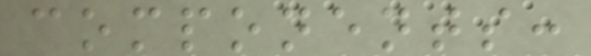components:
